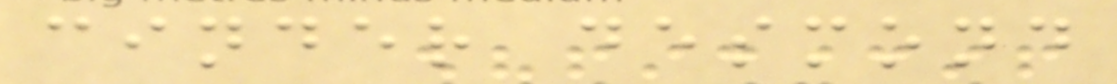cinder desmond
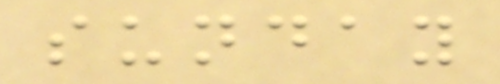sunday
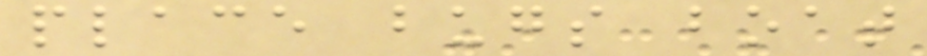place bugs boat
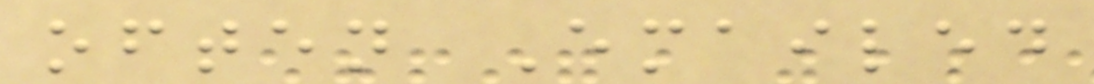often Emailed
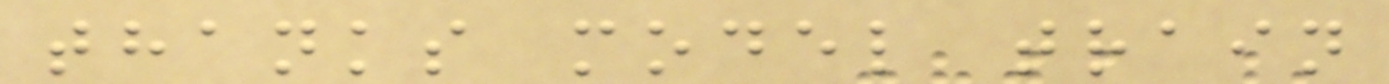thanks model train
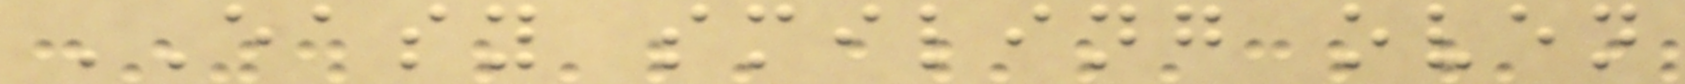EASY smiling oven
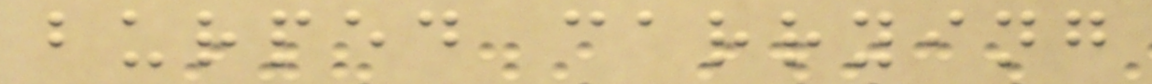burped carrying
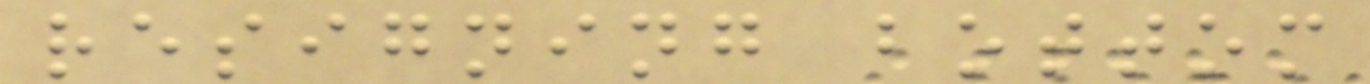resigning bottom
